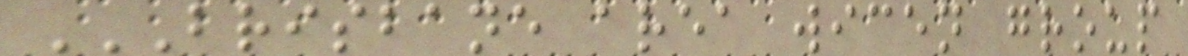BRISBANE AREA WICEN GROUP
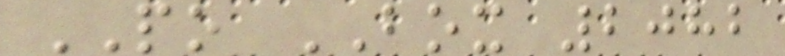PO BOX 2082
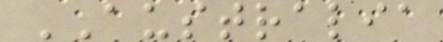AUSTRALIA
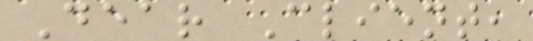Dear Client,
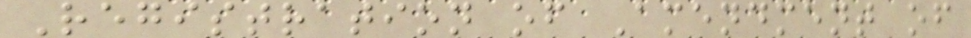Registration of Amendment of
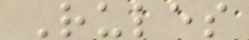Rules
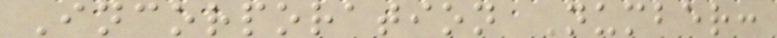Incorporation Number:
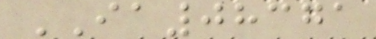IA08371
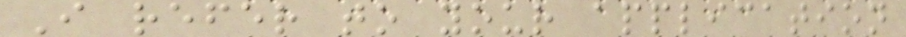I refer to your application
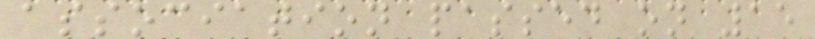association passed on 15
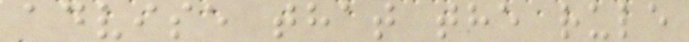advise that the rule
